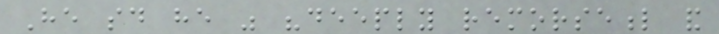He said he was "deeply remorseful and
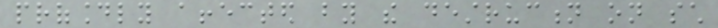profoundly affected by the destruction on such
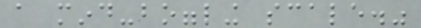a mind-boggling scale."
